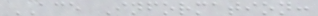ACE Information:
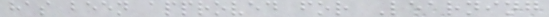has been approved for Learning
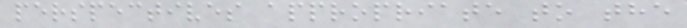perspectives appropriate to the
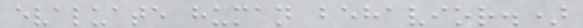evaluate human behavior.)
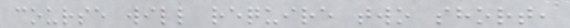course will require two short,
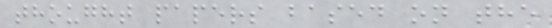thought papers based on the
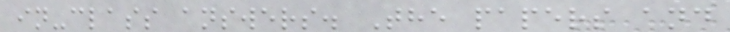in-class answers. The papers and
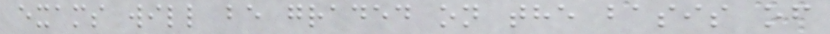exams will be graded on the basis of
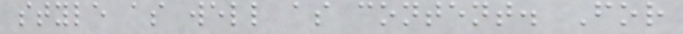style as well as content. For
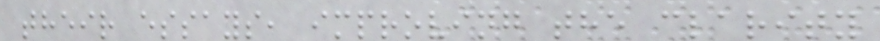their essays, improving the clarity
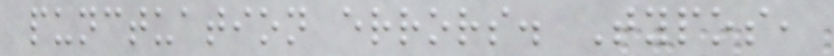punctuation errors. Typos,
